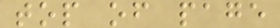top of page
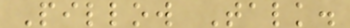Pillow Talk.
